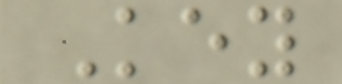Key
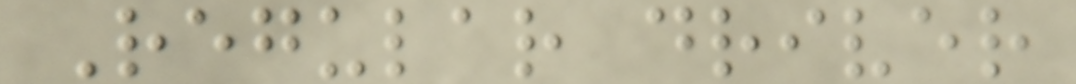Regular driver
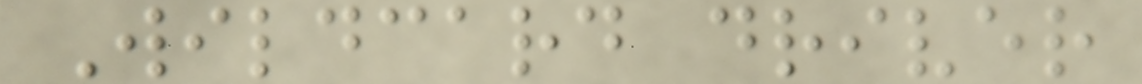Wildcard driver
